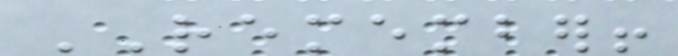REMEMBER!
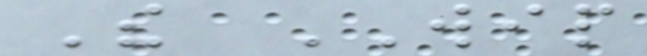The WIP
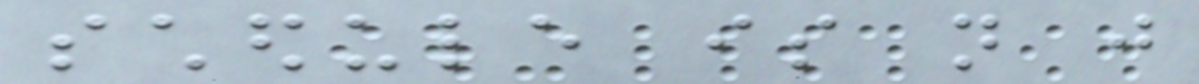schedule is not just
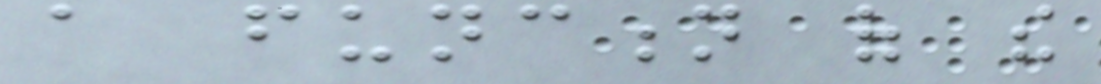a function of the
